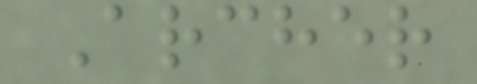Archer
